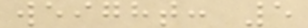weight: 5
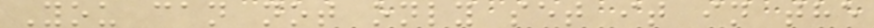You can not only set it in the
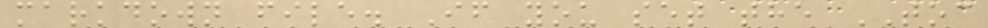markdown file. If you set the TOC
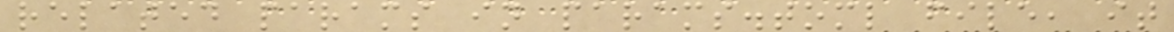related params in params.toml file, it
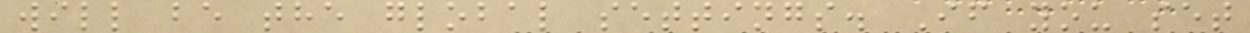will be the global settings. If you set
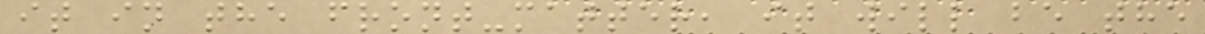it in the front-matter, it will be the
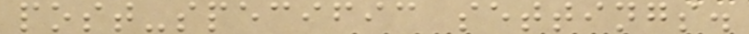post-specific settings.
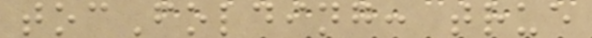tocFolding: true
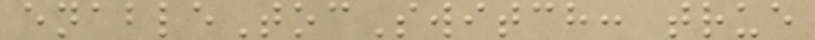enableTocSwitch: true
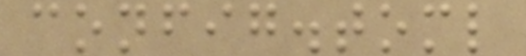config.toml
